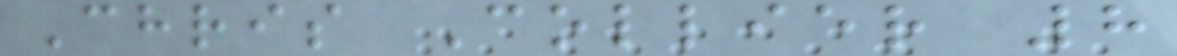Chris Collier 8
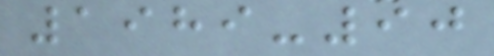1989-90
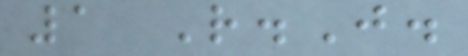1 R.J.
